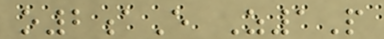o2aE Z1P
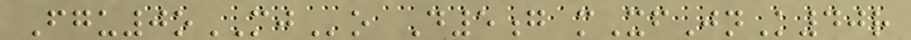Fgu0oMJo D5g mXfJnK40r
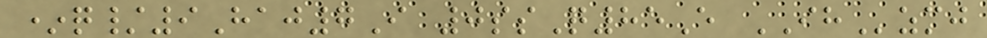*q/9Haj7I 0ssQ85E IHzmj
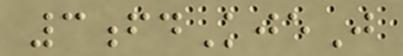3fdKjeJ
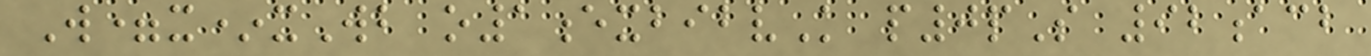W=x*xWb o1exbibvK p0pS 92acb
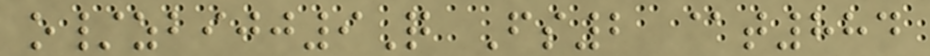o/zbijj9Q Fs2 @t884
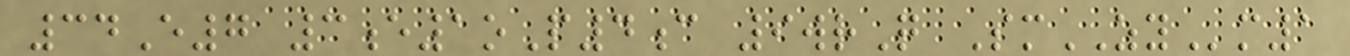34E7 3e1oP4c 9wrQ SmZYm1
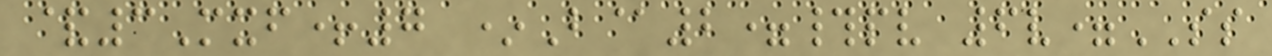&3Mxf+7 *B@2=#pv 6v=SS
